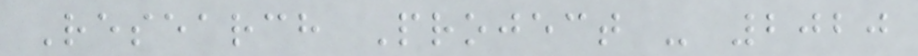Research Project - 2020
